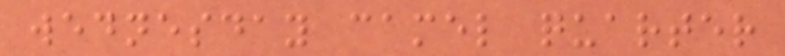wednesday camel quarter
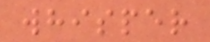whisper
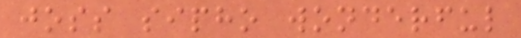joss sipho wonderful
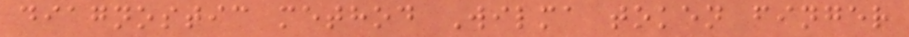diagnostic method Wilma token finger
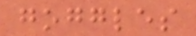goggles
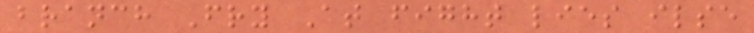branch Fry At fight lies ilse
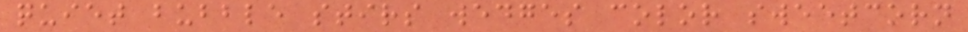quiet bubble stirs wedges color sweetcorn
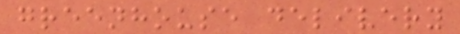greenhouse delivery
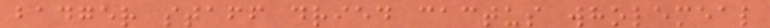badger staff dried cactus wholemeal
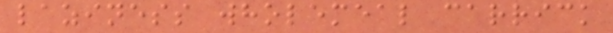laziness wholemeal carrick
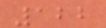122
